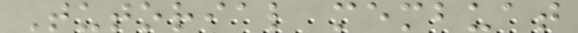Tutorial membuat
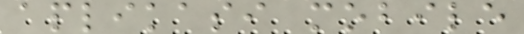aplikasi mobile
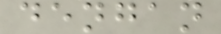dengan
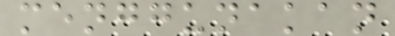menggunakan
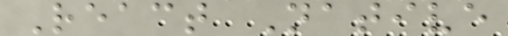React Native
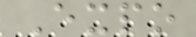Expo
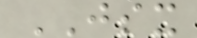JSX
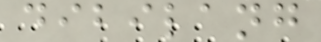dibilang
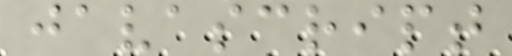javascript
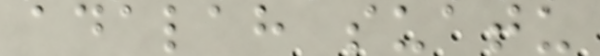adalah suatu
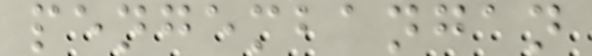pengembangan
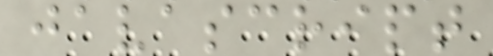javascript
